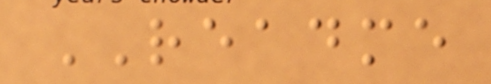README
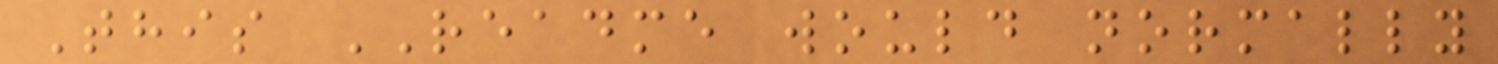This README would normally
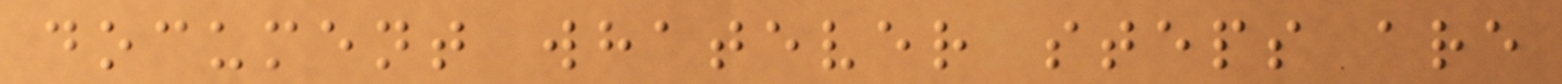document whatever steps are
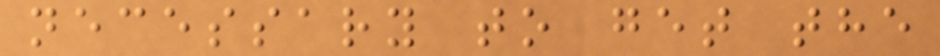necessary to get the
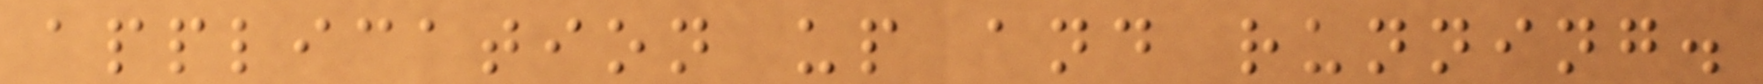application up and running.
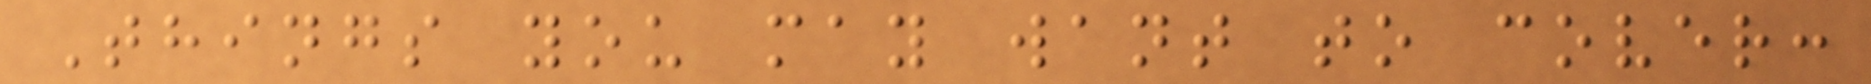Things you may want to cover:
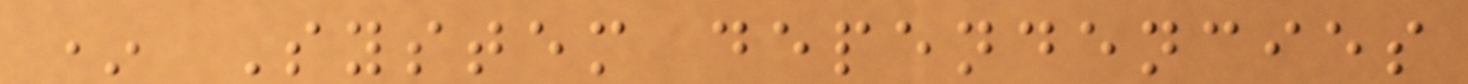* System dependencies
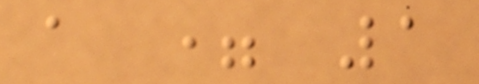a = 1
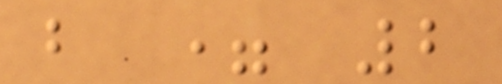b = 2
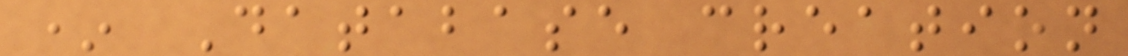* Database creation
